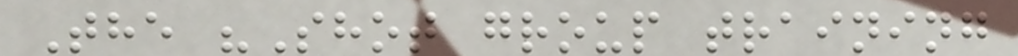The "Shot group training
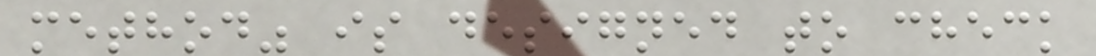method" is designed to check
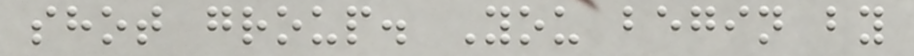shot group. You begin by
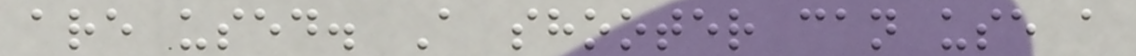are used. A shooter can use a
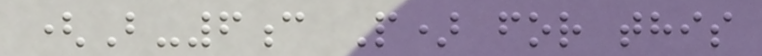(B-6c P) for this
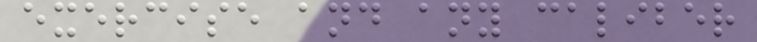exercise and any caliber
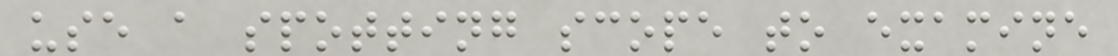use a spotting scope to examine
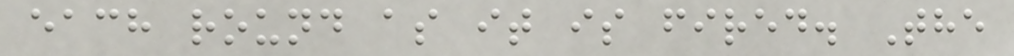each round as it is fired. The
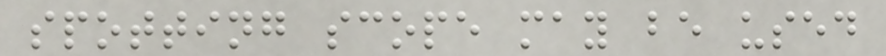spotting scope may be used
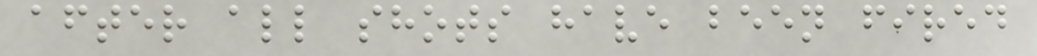after all shots have been fired
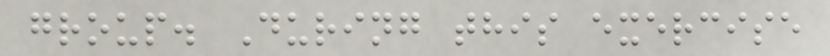group. During this exercise
